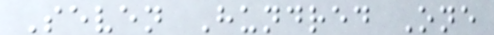Seven Hundred One
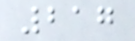217
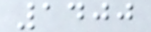1400
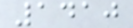1410
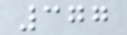377
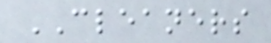CLEANERS
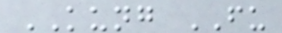KUNG FU
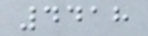4418
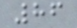86
